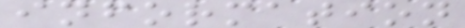information
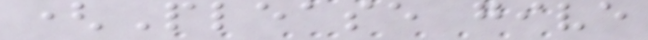(Please give
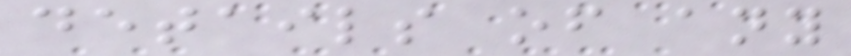details of any
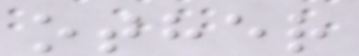other
